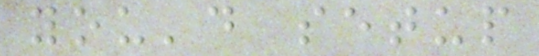you'd setup
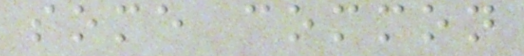some common
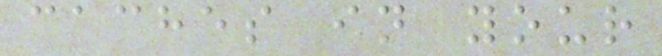caches in your
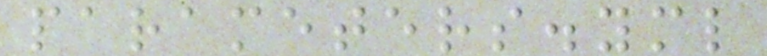parameters.yml
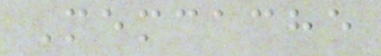Memcache
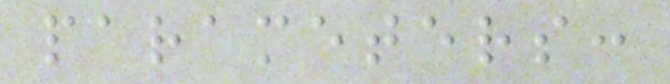parameters:
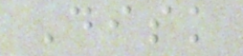Disk
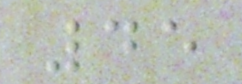45
